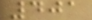401
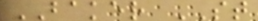BAKER ST
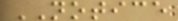NOTICE
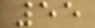55
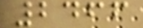2466
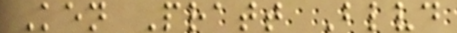Ken Pratt Blvd
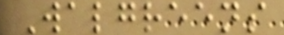Walgreens
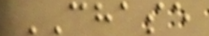CHASE
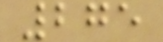275
